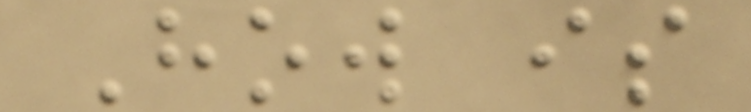How is
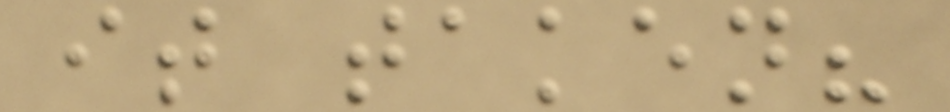it taken?
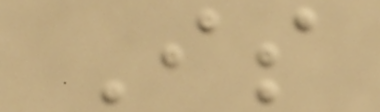Is
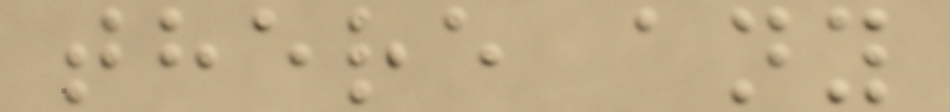there any
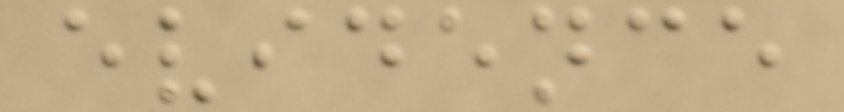evidence
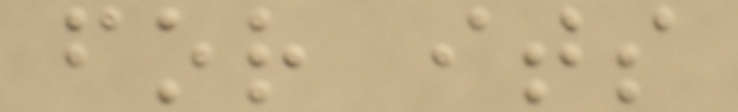for its
